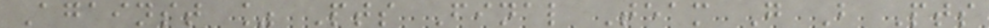Against % Pts Final Team G B Pts
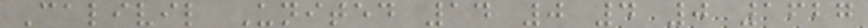Calivil United 14 0 4 0 1627
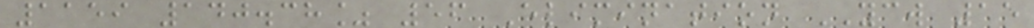1159 140.38% 56 Elimination YCW 15
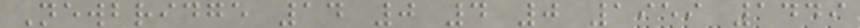Newbridge 14 0 4 0 1959 1449
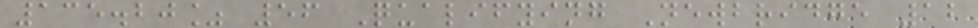135.20% 56 Qualifying Newbridge 12
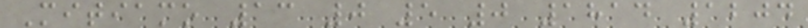Mitiamo 13 0 5 0 1814 1204
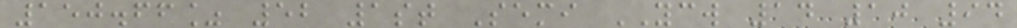150.66% 52 1st Semi YCW 14 10 94
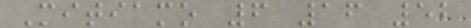Mitiamo 6 16 52
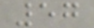57
